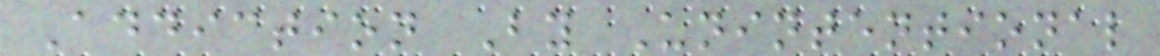Addiction By Unintentional
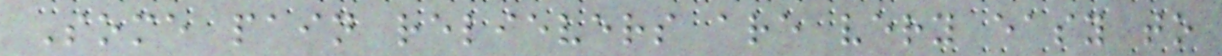Some pain relievers are very easy to
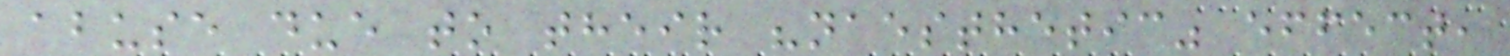abuse due to their "naesthetic" effect,
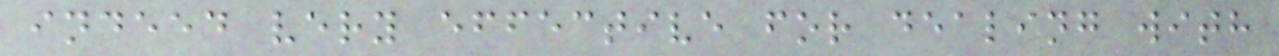indeed very effective for dealing with
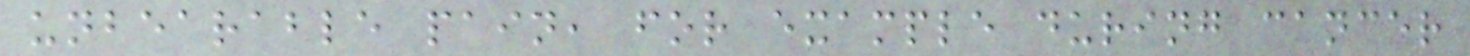unbearable pain, for example during cancer
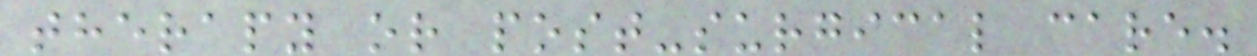therapy or post-surgical care.
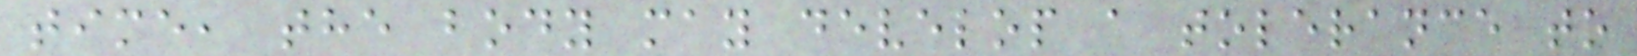time, the body may develop a tolerance to
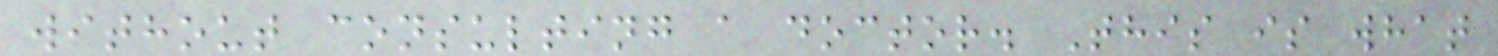without consulting a doctor. This is what
